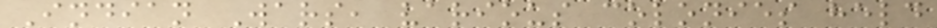Indian Wars, various colonies held
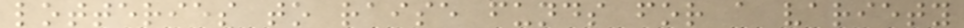lotteries to raise funds for a variety
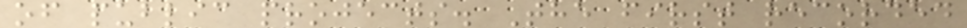of public projects. The first recorded
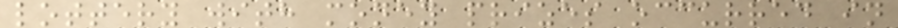lottery with money prizes occurred in
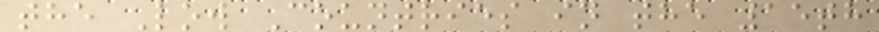the Low Countries in the 15th
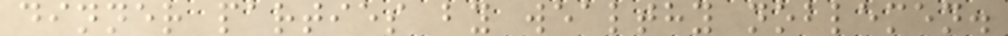dinner parties by wealthy noblemen.
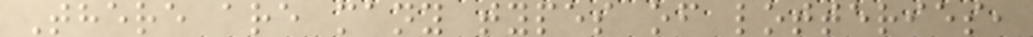There are many types of lotteries,
